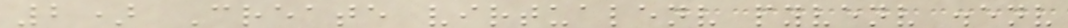2) Create virtualenv pyvenv .env
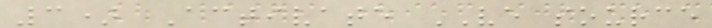3) Activate VE source
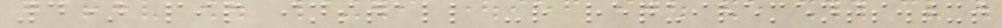4) pip install -r requirements.txt
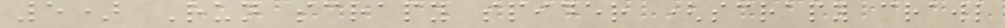5) Run scrapy spider (scrapy crawl
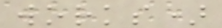works)
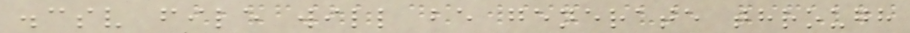.csv file will be generate through
